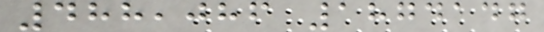488,086 1874147
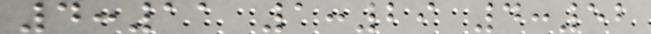4:11 1:29 4:52
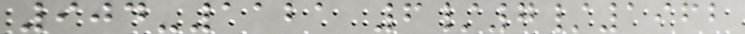904-1121 6/7/1962
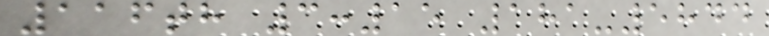116th 3:15 181-5844
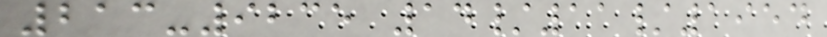213-9235 14/11/1954
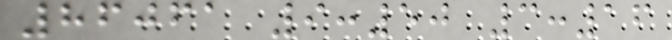86061 9:50 3:16
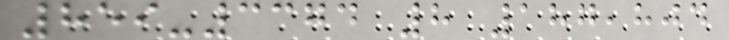859-3374 8 187,804
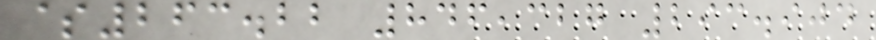$263.22 846,327 293.904
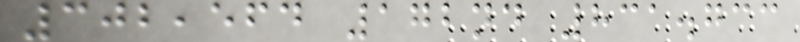302,564 172nd 831.733
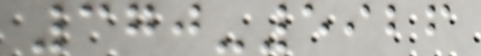370-5926
